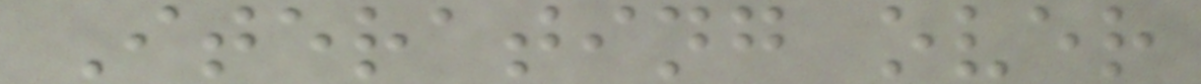Iterating over
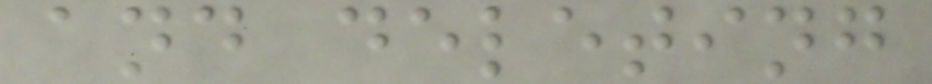and deleting
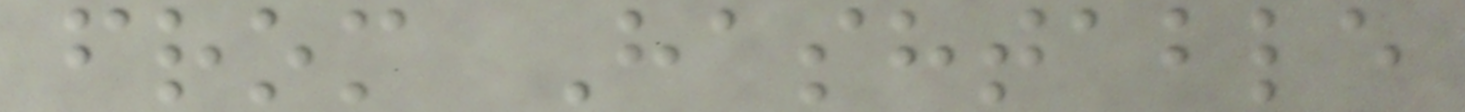from Hashtable
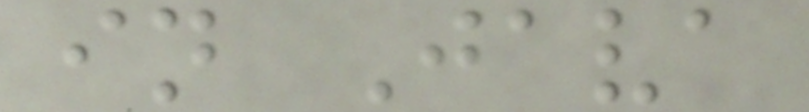in Java
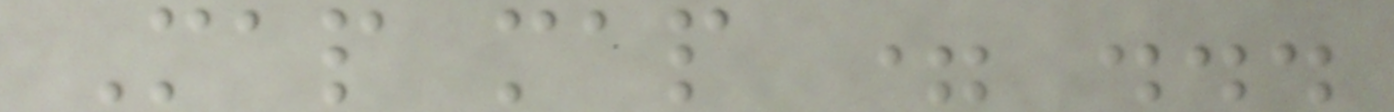Map map = ...
